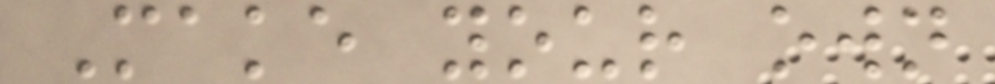Make your own
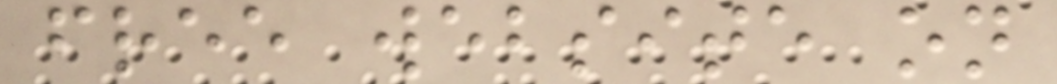free website on
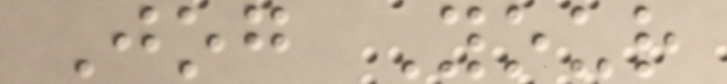Jog Your
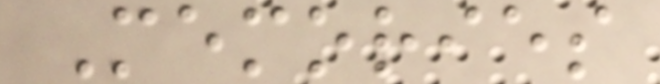Memories
